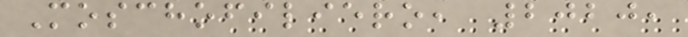Moschofiliero, 2020,
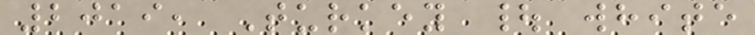2019, Turkey | white
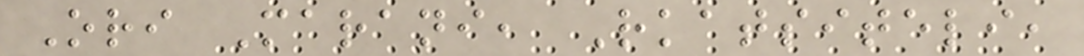Ori Marani, Rkatsiteli,
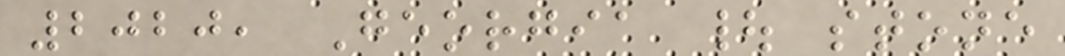2020, Georgia | stone
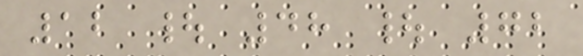12 | 48 | 72
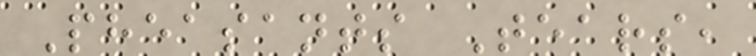Pheasants Tears,
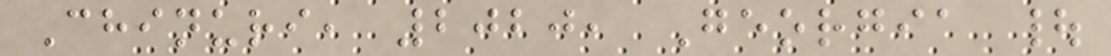Chinuri, 2020, Georgia |
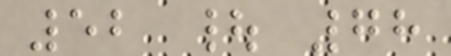52 | 78
